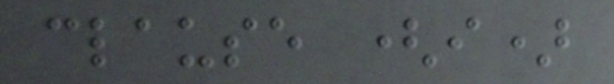clause (i)
